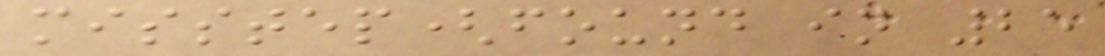misstep(found in 25
